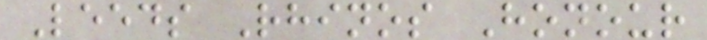Leeds Rhinos Honour
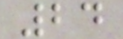24
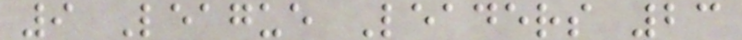9 League Leaders 23
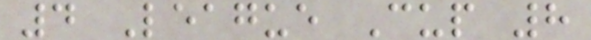4 League Cup 8
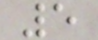5
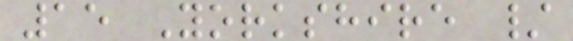15 Yorkshire /
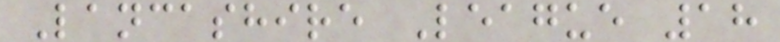Lancashire League 18
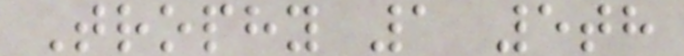Trophy 1 5th
